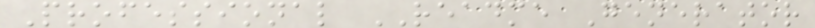Professional README Generator
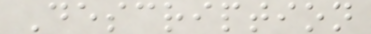Description
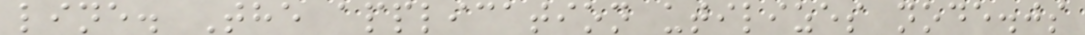line. The application utilizes node.js
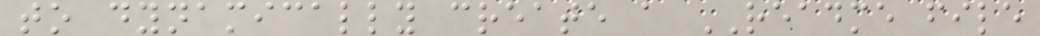to dynamically create a README file
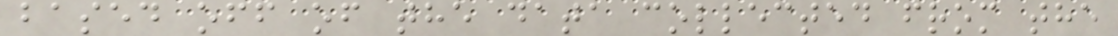based off of the data collected from the
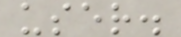user.
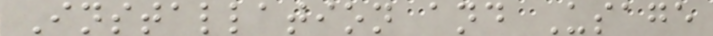Installation and Usage
